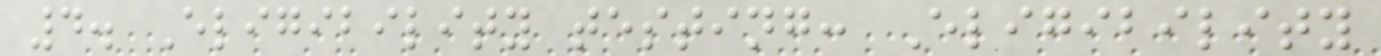4. Eligibility testing: Eligibility
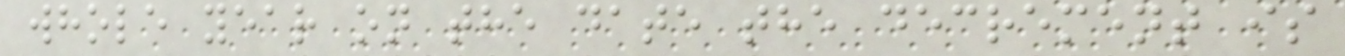whole year on the date the decrement is
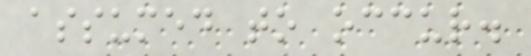assumed to occur.
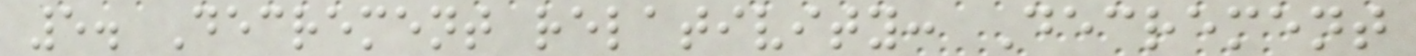5. Decrement relativity: Decrement
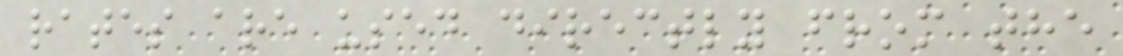rates are used directly from the
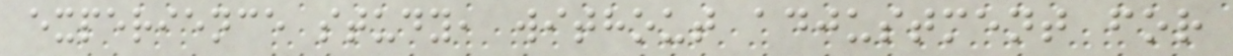experience study, without adjustment for
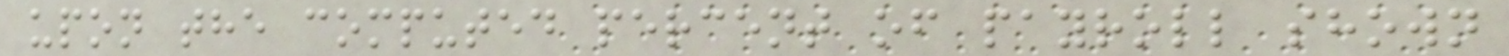upon the computed percent of payroll shown
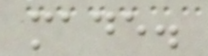made.
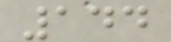144
